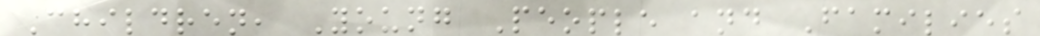Children, Young People and Families
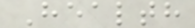Health
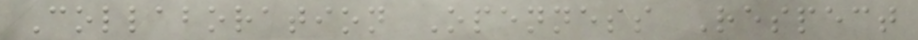Collaboration Openness Respect
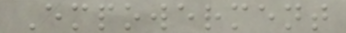Empowerment
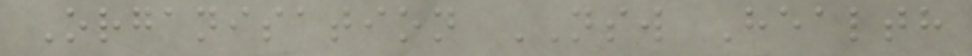Organisation NSW Health
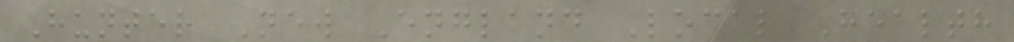Hunter New England Local Health
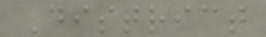District
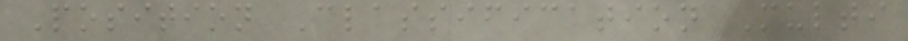Position Classification Multi
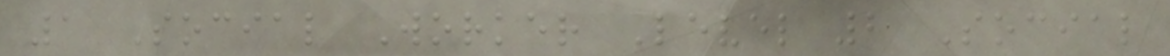1 Social Worker Level 2 Social
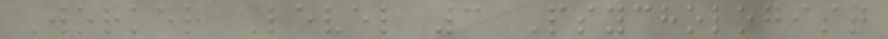Worker Level 3 Psychologist
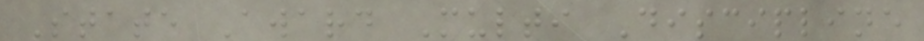State Award Multi Discipline
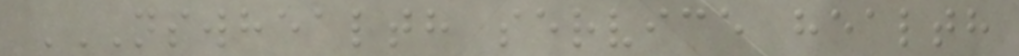NSWHEALTH SERVICE HEALTH
